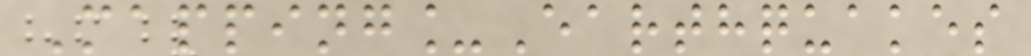Mapping_Earthquakes
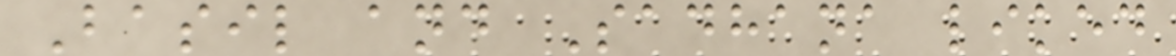Basil and Sadhana liked
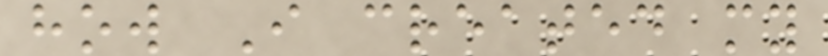how I created my
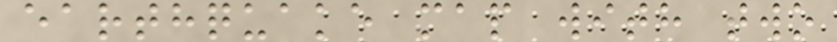earthquake map with two
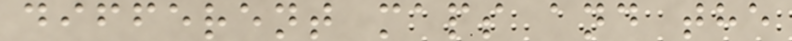different maps and the
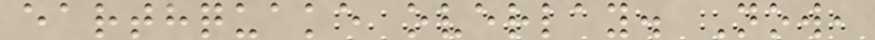earthquake overlay. Now,
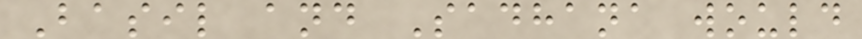Basil and Sadhana would
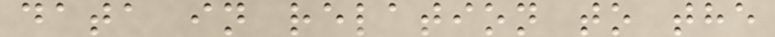data in relation to the
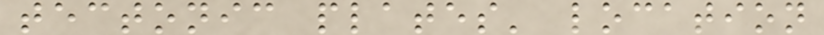tectonic plates' location
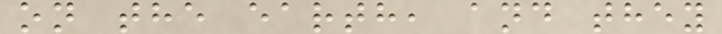on the earth, and they
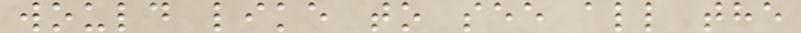would like to see all the
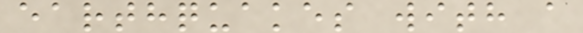earthquakes with a
